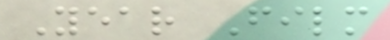Year Film
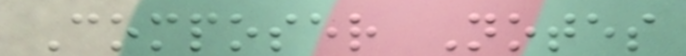Composer Notes
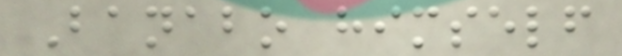Banabo himself
